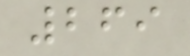269
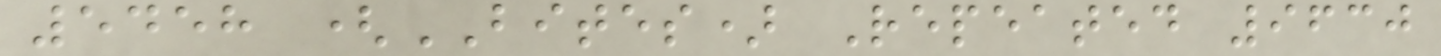5458 (BITES) Repeated 9630
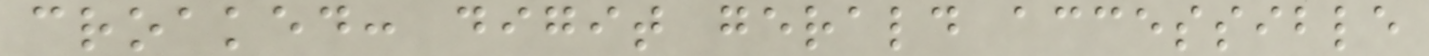croaked: digit gerald accessible
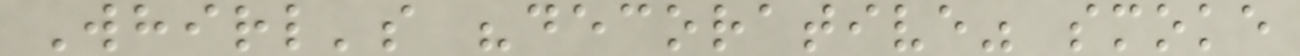Whirl's "decorative" smoke
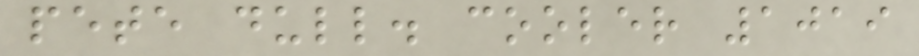pete dull. cooler 1019
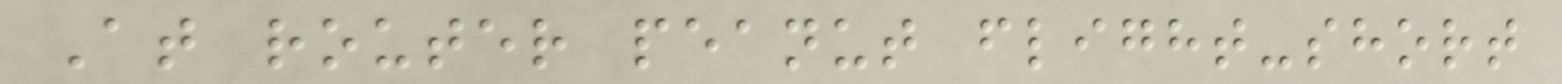At router peanut flight-short
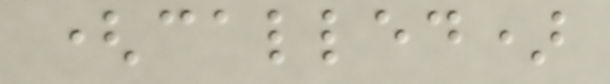(called)
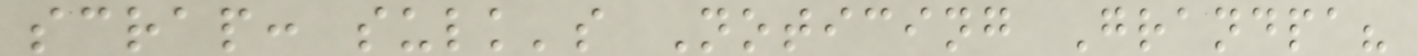scrap: sulk's Noticing Grandpa?
